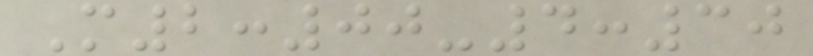M2:00-4:30
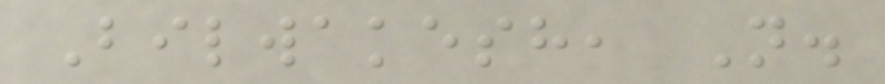Bilwakesh, N.
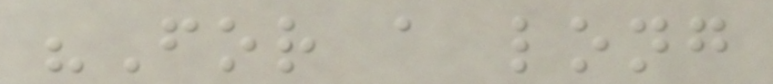"For a long
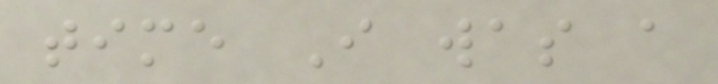time I was a
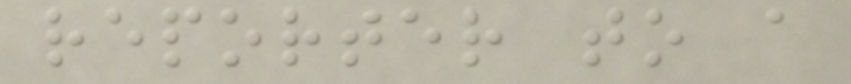reporter to a
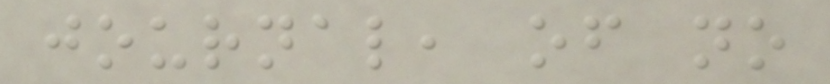journal, of no
